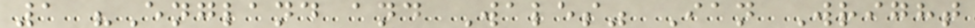1 "England and Wales" Ian Wright
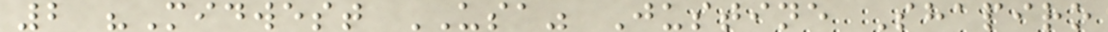2 "Midwest USA" Justine Shapiro
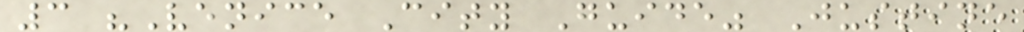3 "Venice City Guide" Justine
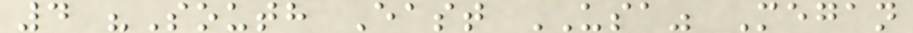4 "South East USA" Megan
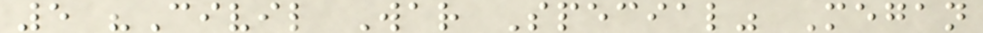5 "Civil War Special" Megan
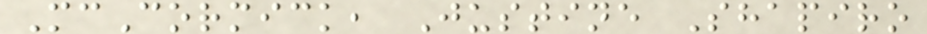McCormick, Justine Shapiro
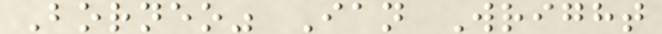Borneo" Ian Wright
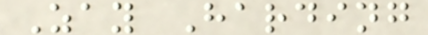Zay Harding
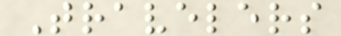Travelers
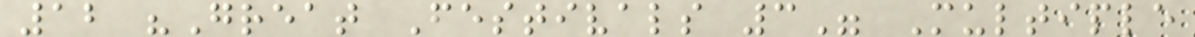12 "Great Festivals 3" Multiple
